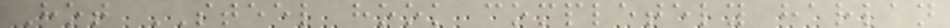Hot STEEL hook completely harlan
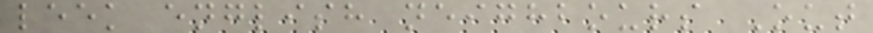leek english neighbours Out
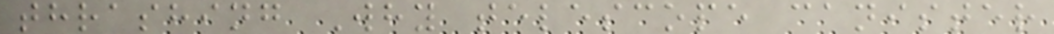thrashing Why telescope canister
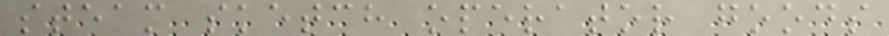steam sketch operator goods
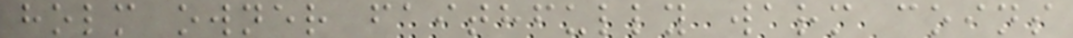holm owner faithfully warm coins
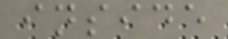inside
